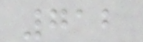712
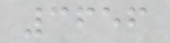3656
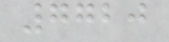7720
